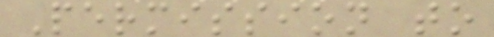Permission to
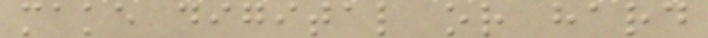make digital or hard
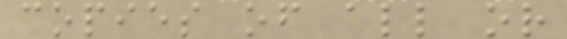copies of all or
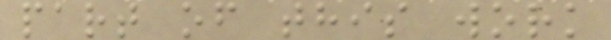part of this work
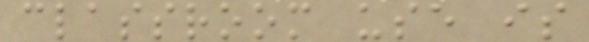classroom use is
